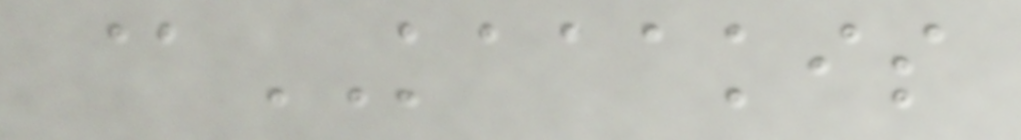@KAAAKIS
